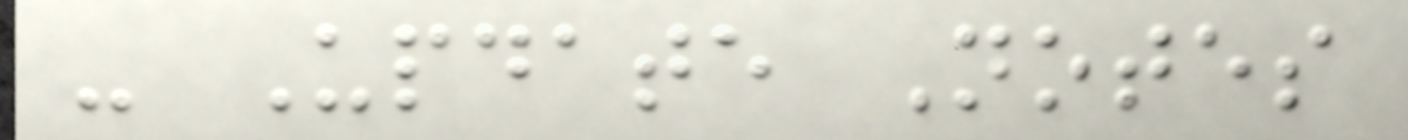- Update Notes
